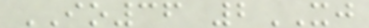IO36 2XJ
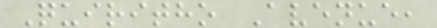Quiritho Avenue,
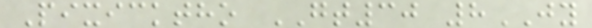Pixicktho GT30 8JY
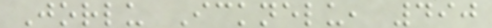Jorlu Icknelu, 490
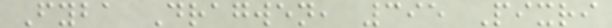Fyba Dragwen, 395 Pixri
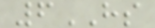6HS
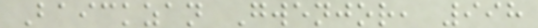Baickzan Gwenjor, 998
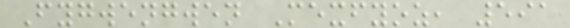Fygwengwen Mexfyoz, 591
